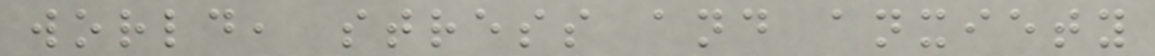world, stress and anxiety
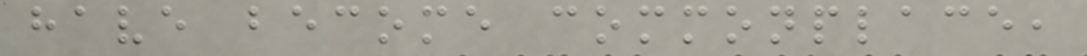have become commonplace,
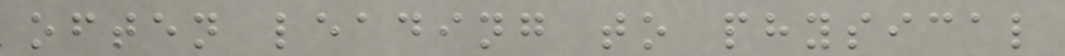often leading to physical
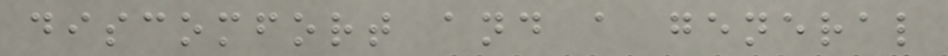discomfort and a general
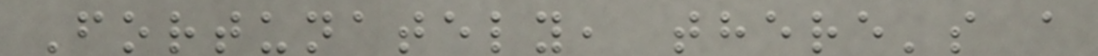Fortunately, there's a
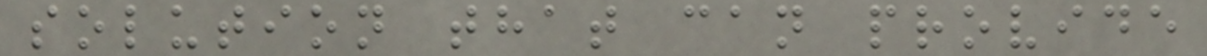solution that can provide
